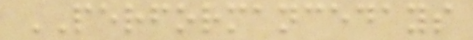PERFORMANCEDAYS
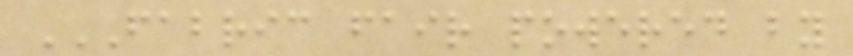FABRIC FAIR POWERED BY
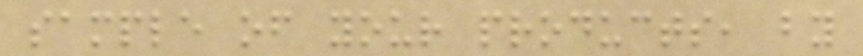sample of your products, by
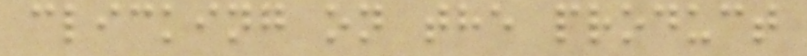clicking on the product
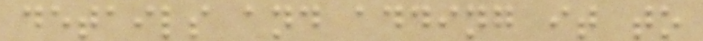details and adding it to
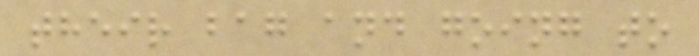their bag and going to
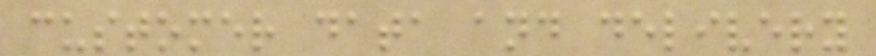customer data and delivery
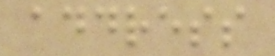address
